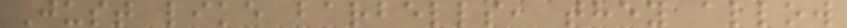Just like barbells, they allow
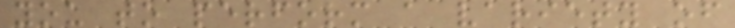you to perform a variety of
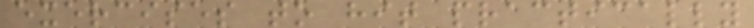exercises to hit practically
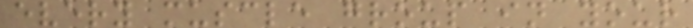every muscle group in your
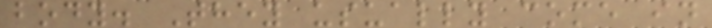body. They usually come in
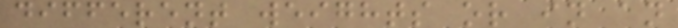different weights or in an
